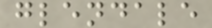glendale
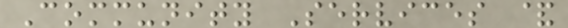Community Services &
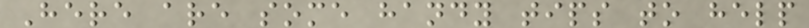Here are some handy tips to help
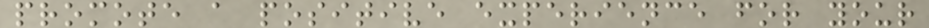promote a positive experience for your
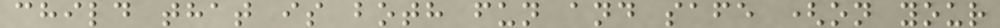child that is both fun and safe (on your
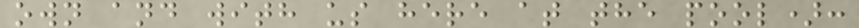own and with us here at the pool):
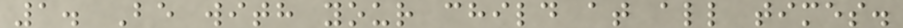1. Be with your child at all times.
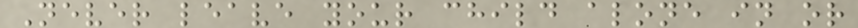Never leave your child alone in or
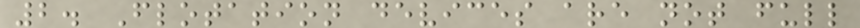2. Flotation devices are not full
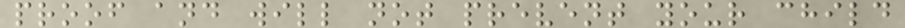proof and will not prevent your child
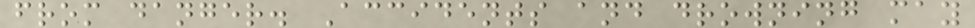from danger. Accidents and drowning may
